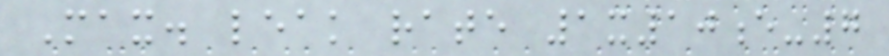Max. leak rate 1x10e-7
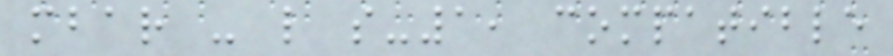mbar - l s-1, compatible
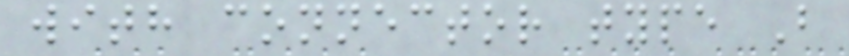with connector type B
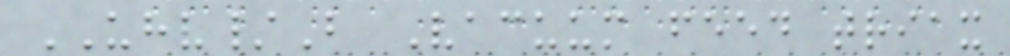UHV/B Vacuum feed triax
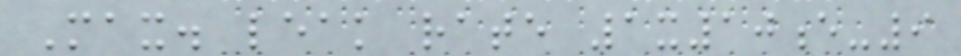Max. leak rate 1x10e-9
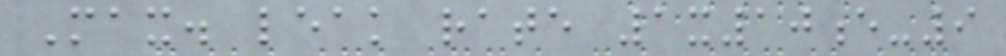Max. leak rate 1x10e-9
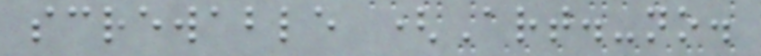screwable (Art.-no.
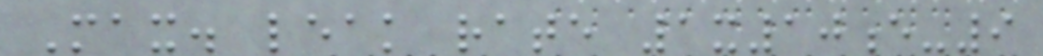Max. leak rate 1x10e-9
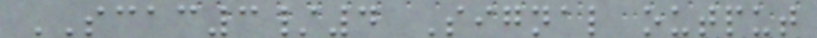SCAC3/4 Signal output
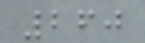260
